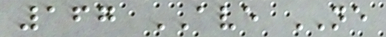167 AVE NE
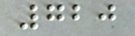720
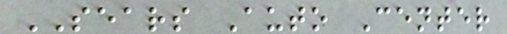SEARS Auto Center
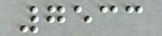7533
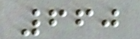660
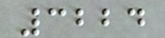3224
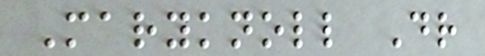Maryknoll Dr
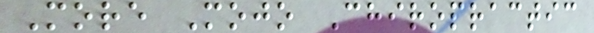More Mojo Chiropractic
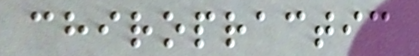chiropractic
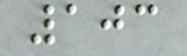103
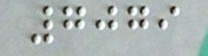7079
